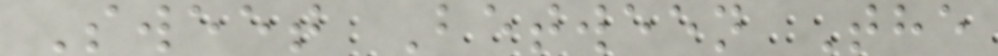Sweet Between The
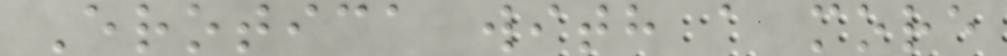Erotica with a more
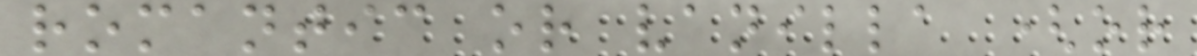romantic or vanilla (or
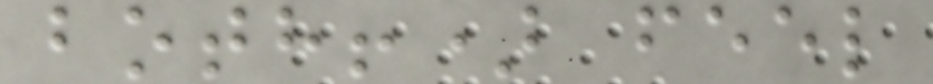both!) feel
